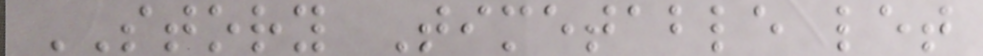STORY Timetable let
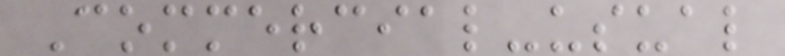Commercial-usual
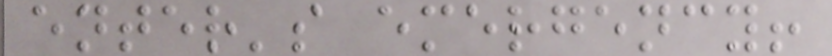enter's emergency!
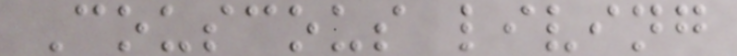Couscous living
